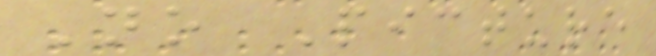No Picture
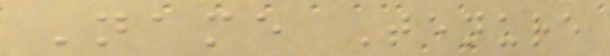Name Tenure
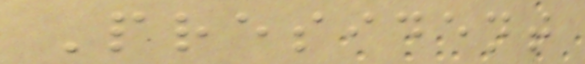President
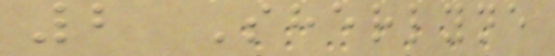2 Sherlyne
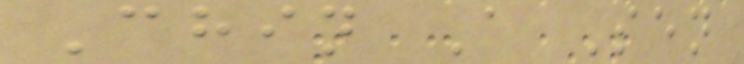Chin A Sen
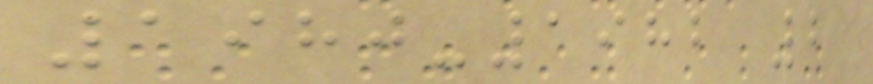1980-1982 2
